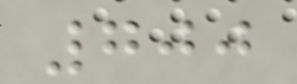700
